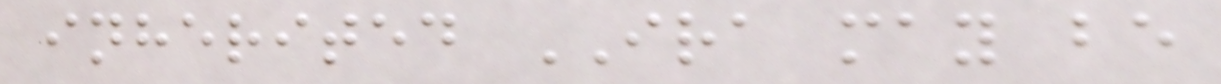inherited IRA may be
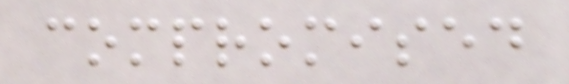compromised
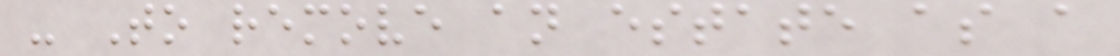- To remove an estate as a
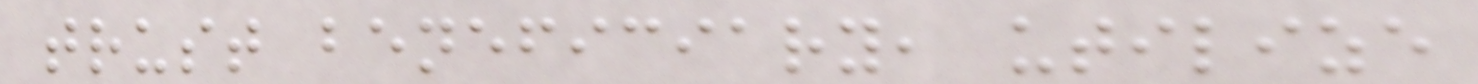trust beneficiary, utilize
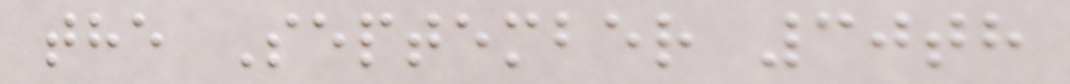the September 30th
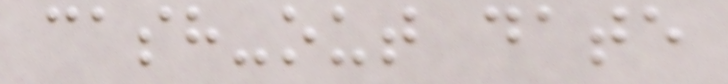cash-out date
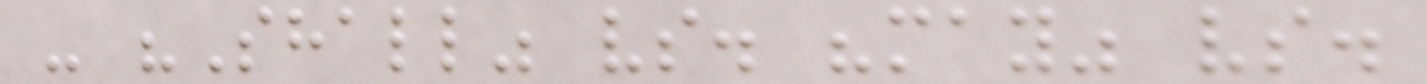- "Shall" vs. "may" vs.
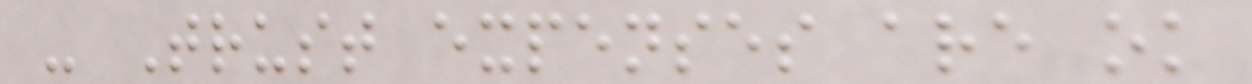- Trust expenses are ok
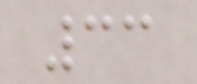33
